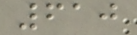610
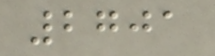2701
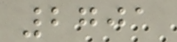2701
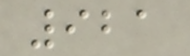921
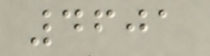4601
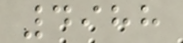4988
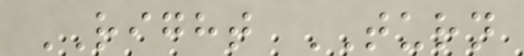RIGHT TURN
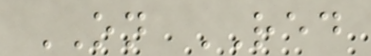ON RED
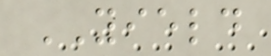YIELD
